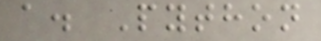a. Python
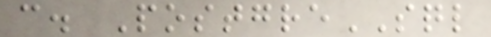c. PostgreSQL
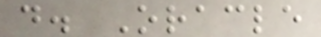d. Oracle
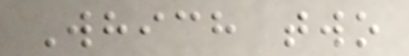Which two
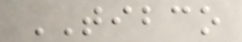TIBCO
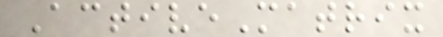ActiveMatrix
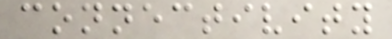connectivity
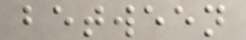between
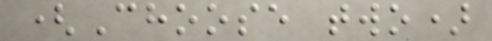(Choose two)
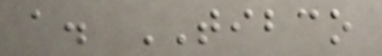a. TIBCO
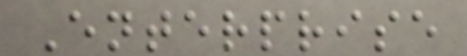Enterprise
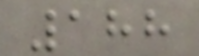188
